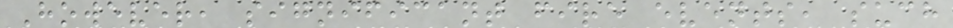However, significant fire events, such
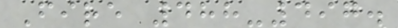Fire 488-497.
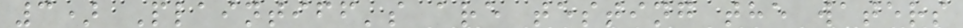3) Plaintiff's are testing the waters
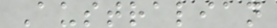Australian
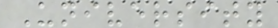University
